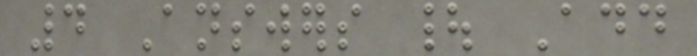4 Answers | Add
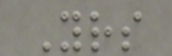Yours
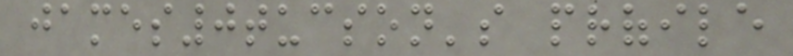james0tucson's profile
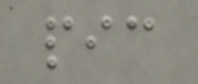pic
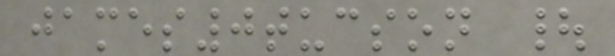james0tucson |
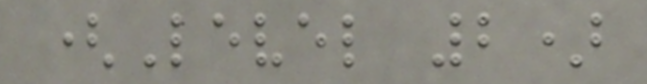(Level 2)
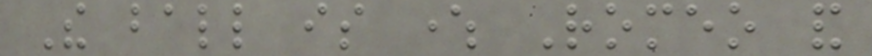The ball is where Romeo and
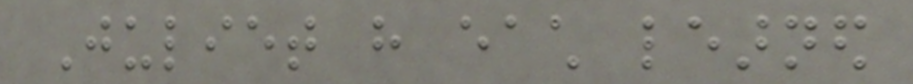Juliet have each learned
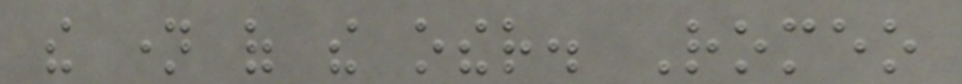the name of the other. Romeo
